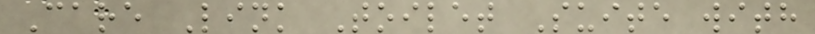Care Link Toilet Suite with
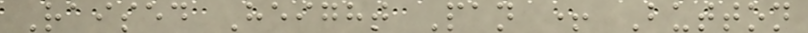Raised Height Pan + Button
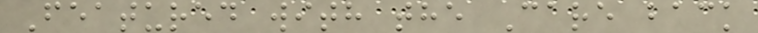Featured with the Care back
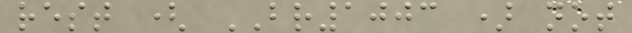rest ( BR1003 ) not
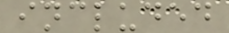included
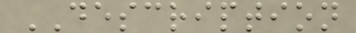DESCRIPTION
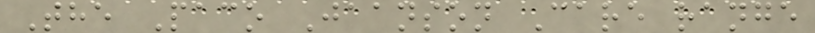The Paco Jaanson Care range
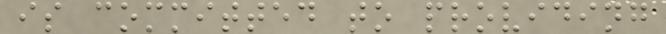is committed to providing
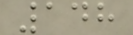148
